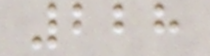228
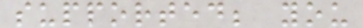supported; you
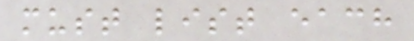must list each
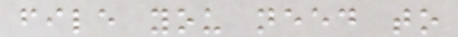file you need to
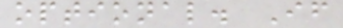optional. If
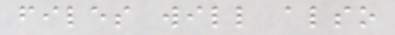files will also
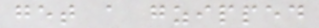get a gzipped
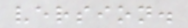version.
